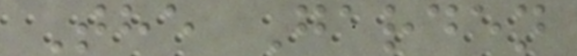The Garden
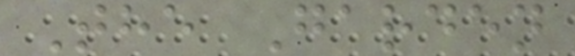The Garden
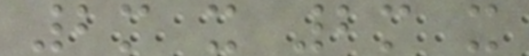2m x 2m x
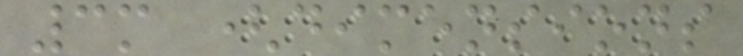3m (dimensions
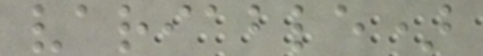variable)
